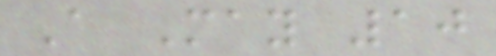A May 10
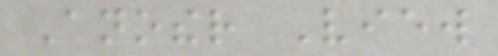Another View
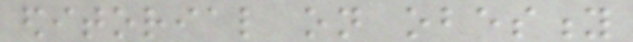editorial on obesity
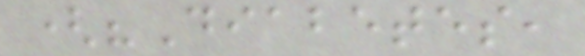("Diabetes,
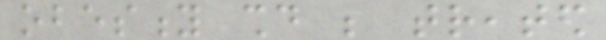obesity should be treated
